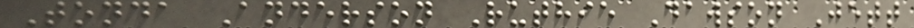Tonda Anderson Ruthie Dawson Jett
